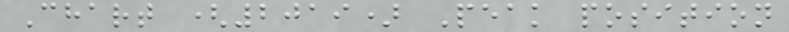Chart (2019) Peak position
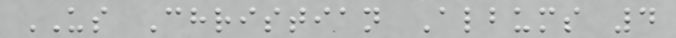US Christian Albums 4
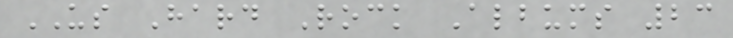US Hard Rock Albums 23
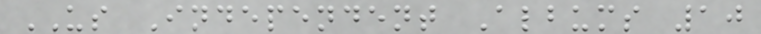US Independent Albums 10
